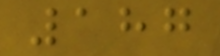187
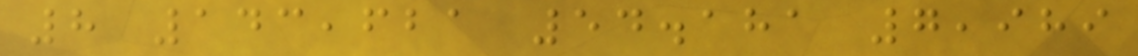8 143,621 54.181 7,989
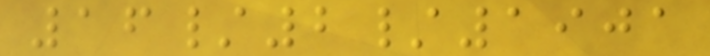16/2/1901
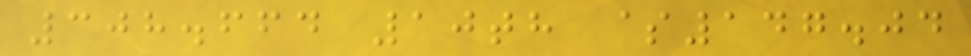308.664 10th $147.04
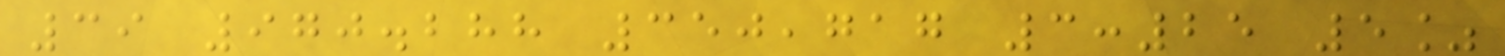39 970.288 350,717 3:25 5%
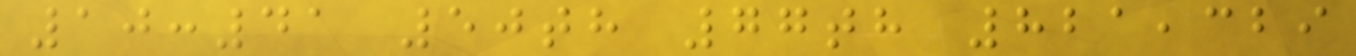10:41 50th 77th 821,329
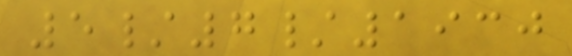5/7/1930
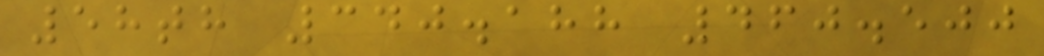58th 340.188 460.500
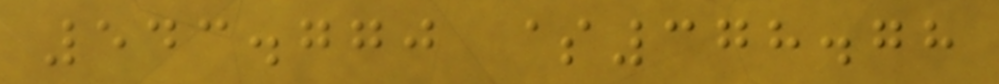543.770 $378.78
